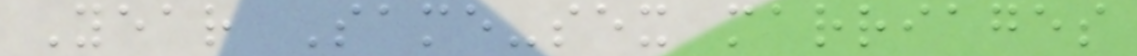Year Same-sex marriages
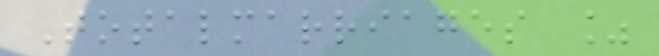Totalmarriages %
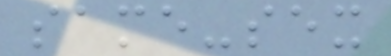same-sex
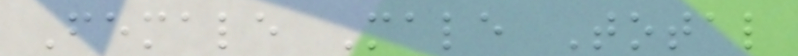Female Male Total
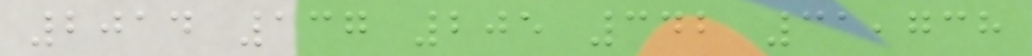2014 137 205 342 31,738
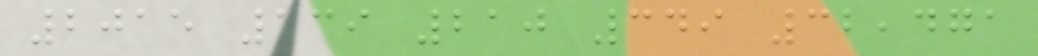2015 139 210 349 32,471
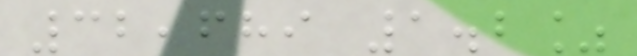32,689 1.2%
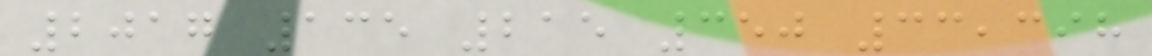2017 135 215 350 33,398
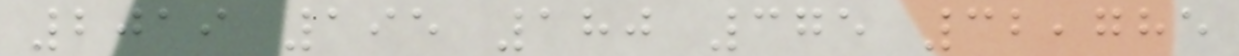2019 195 180 375 32,785
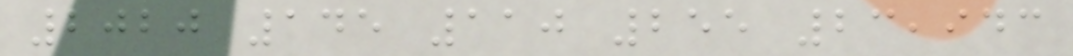2020 145 110 255 23,943
